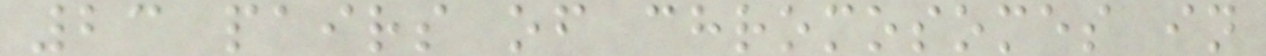23 pairs of chromosomes in
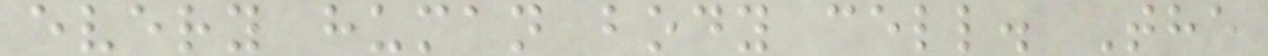every human body cell. The
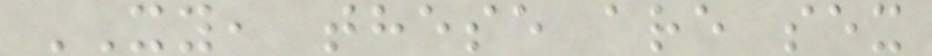XY, these are sex
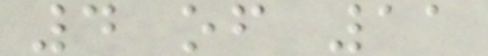4 of 11
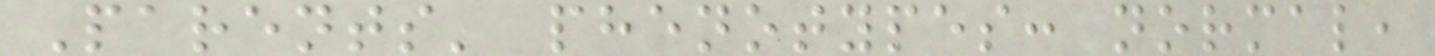Parents' phenotypes: normal,
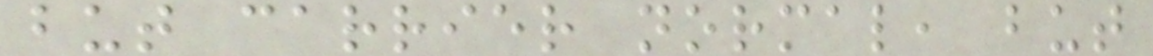but carrier normal, but
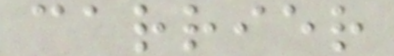carrier
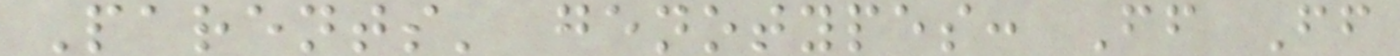Parents' genotypes: Ff Ff
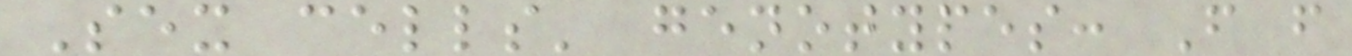Sex cells' genotypes: F f
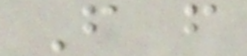F f
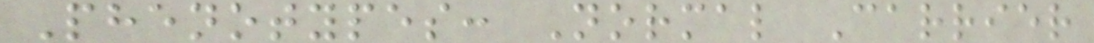Phenotypes: Normal Carrier
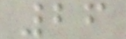26
